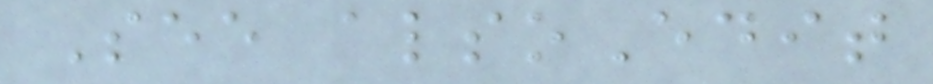See alsoEdit
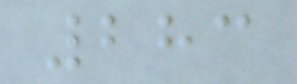283
